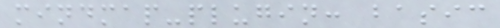mindmap-plugin: basic
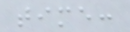time:
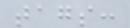tags:
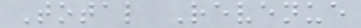Total Revenue
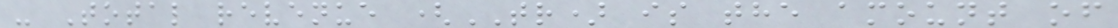- Total revenue (TR) is the amount of
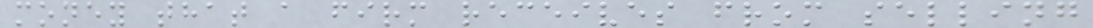money that a firm receives from selling
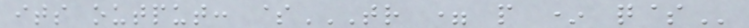its output: $TR = P * Q$
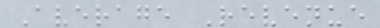Average Revenue
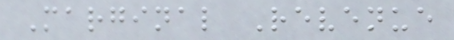Marginal Revenue
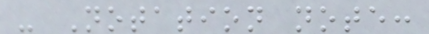- Notation note:
